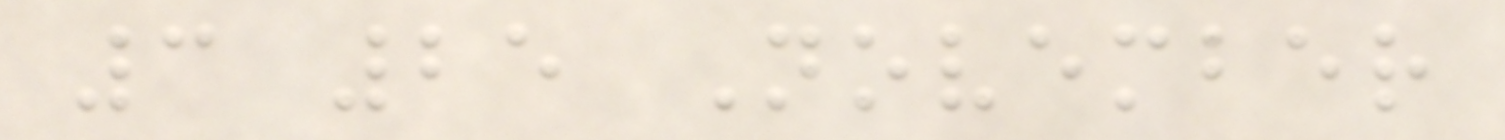3 25 November
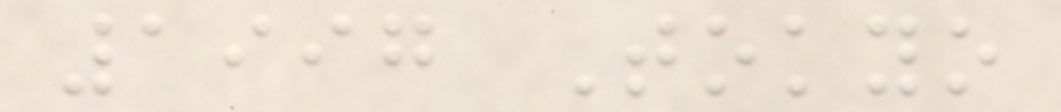1997 Tokyo
